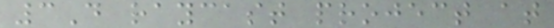3D raycast project at
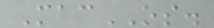MacOS.
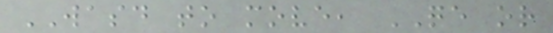WASD to move, QE or
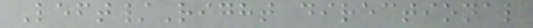Left/Right directional
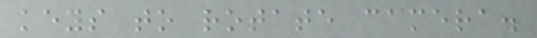keys to rotate camera.
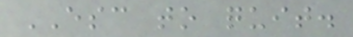ESC to quit.
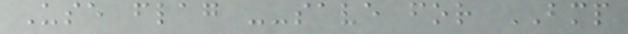Use flag --save for BMP
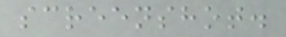screenshot.
